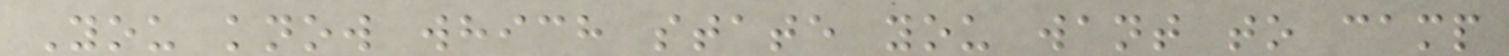You know which state you want to camp
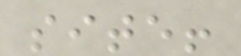site!
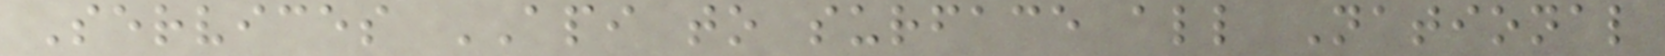Services API to surface all National
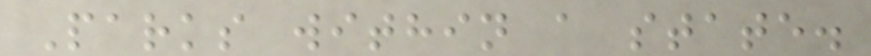Parks within a state.
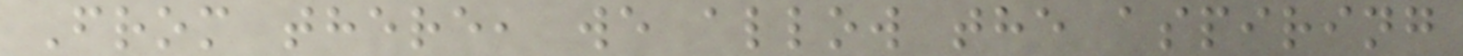From there, we allow the aspiring
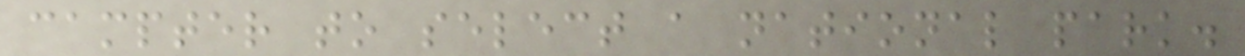campter to select a national park.
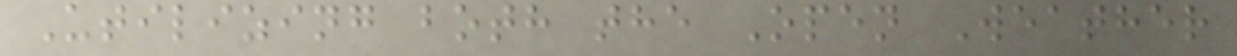Utilizing both the Open Weather
